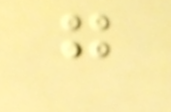g
